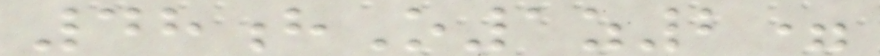48hO1z2=
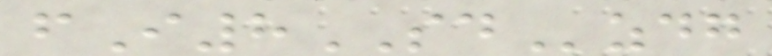fI8SDzdg
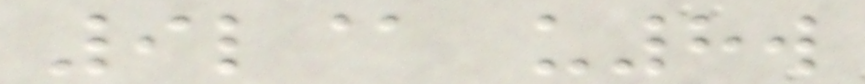9l@ u8w
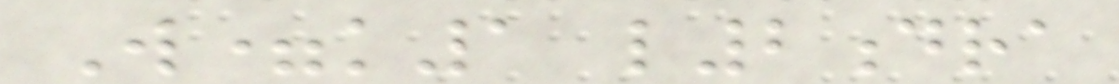W=k1 l2dra
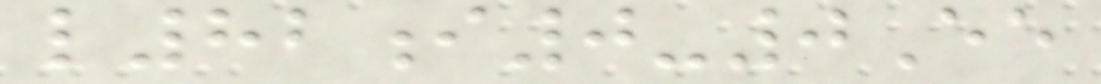l82i0-0Ee
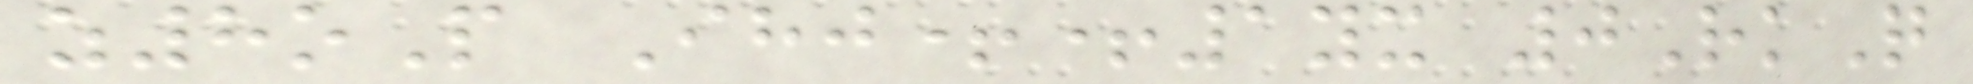z8oP Ihj++1yx 0RkQ
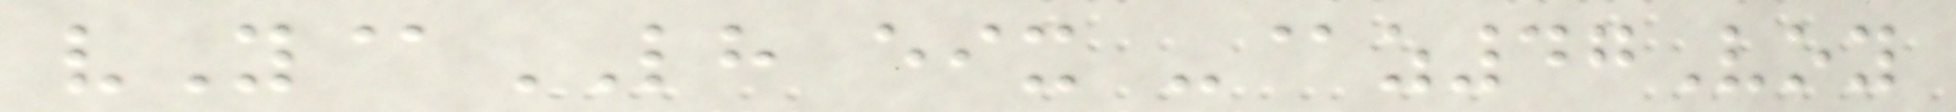vY@LH eix -@z47Voy
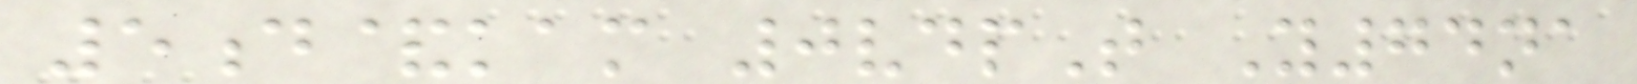5d&kam 0vdpT Y74na
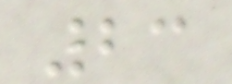23
